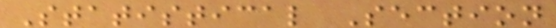Statistical Section
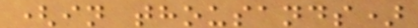(in thousands)
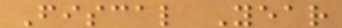Fiscal Year
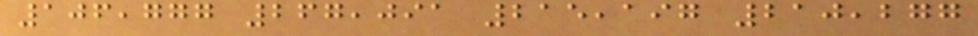106,777 267,091 215,197 210,277
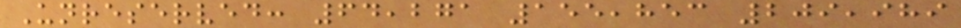Unreserved: 64,271 155,853 209,989
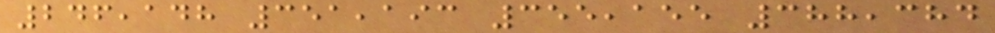246,148 351,193 355,155 388,384
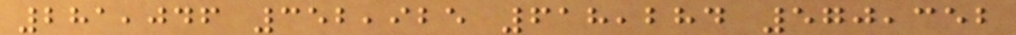281,046 352,925 618,284 570,352
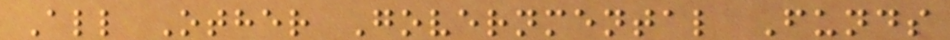All Other Governmental Funds
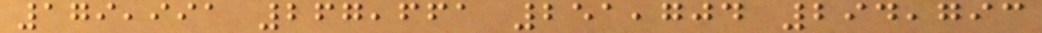179,991 267,661 251,704 294,793
